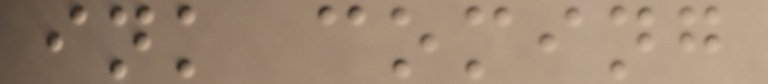ink coming
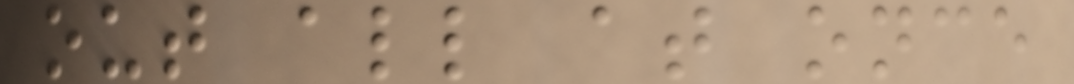out all at once
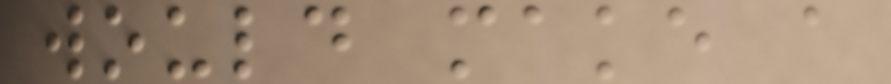would make a
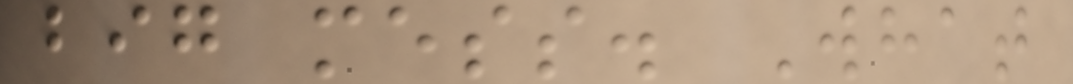big mess. What
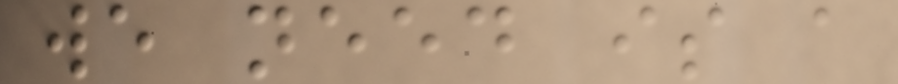we need is a
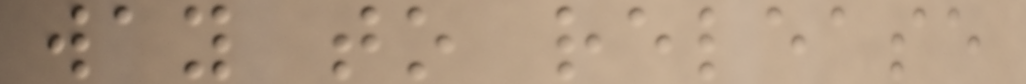way to release
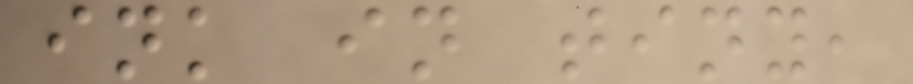ink in tiny,
